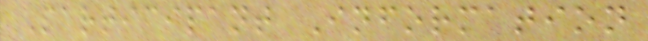Participant Information
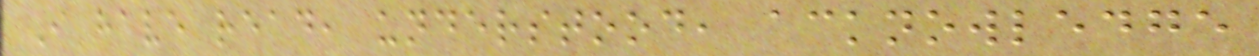I have read, understood, acknowledge
